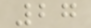27
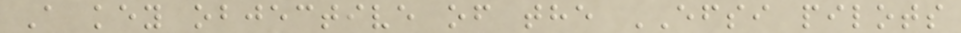A key objective of the EFSI pilots
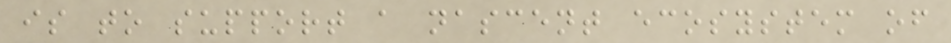is to support a nascent ecosystem of
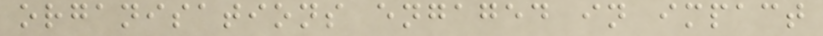organisations engaged in impact
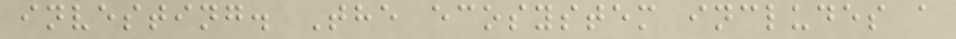investing. The ecosystem includes a
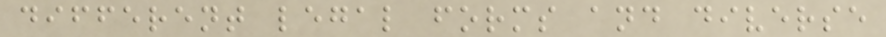different legal forms and diverse
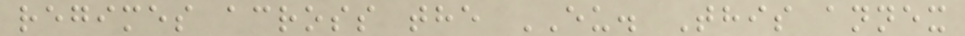regimes across the EU. This annex
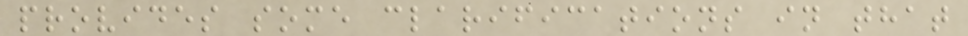provides some clarifications in that
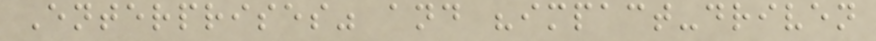Enterprises" and "impact-driven
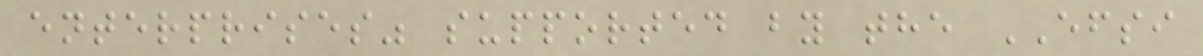enterprises" supported by the EFSI
